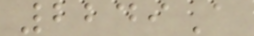2249A
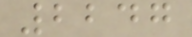2247
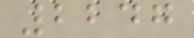2247
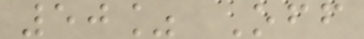50% Off
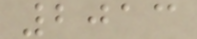2013
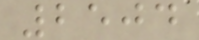2504
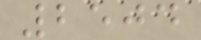2504
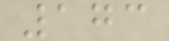173
